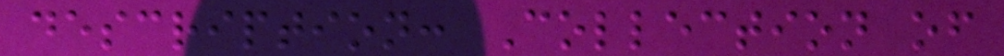description: Collection of
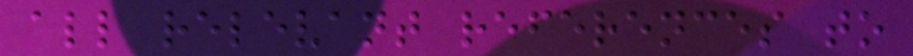all relevant references to
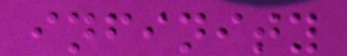infinity
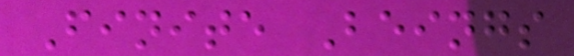Finite Beings
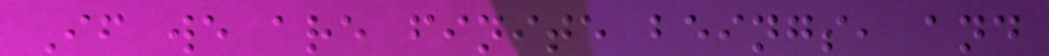If we are finite beings, and
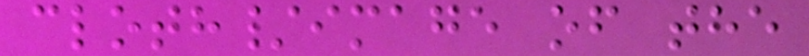cloth/image of the
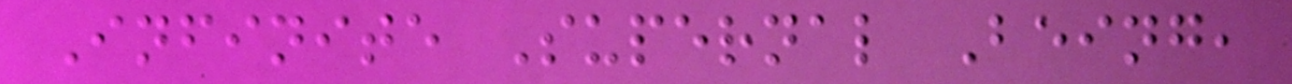Infinite Supernal Being,
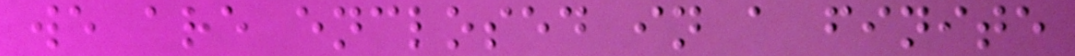we are enclosed in a finite
